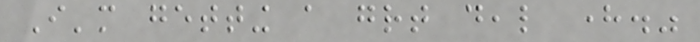I'm getting a great deal here."
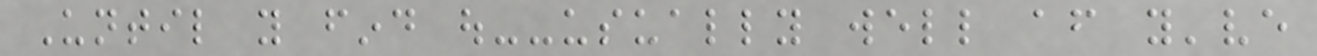Until you find out--usually well after you've
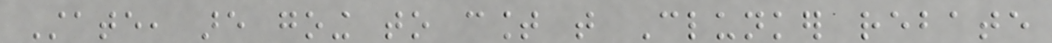State, are going to count that Clunker rebate
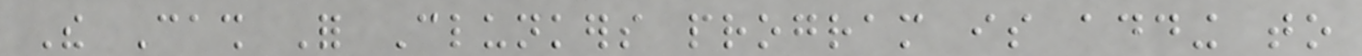The Cash For Clunkers program is adding to
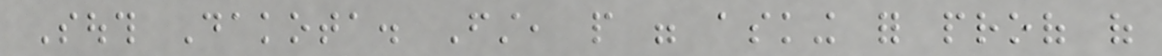South Dakota. First, people were asking for proof of
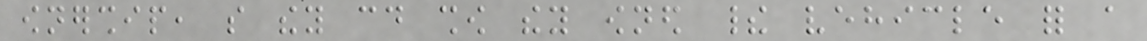ownership, so they could show they owned their vehicle for a
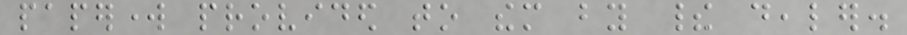paperwork provided to them by their dealer.
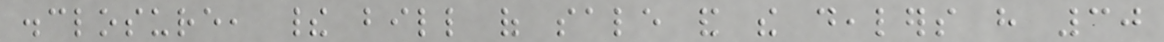disclosure, their bill of sale and the dealers have 30
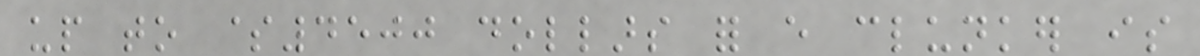up to $4500 dollars for every clunker is
